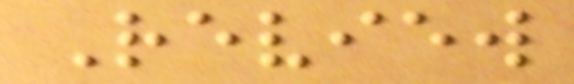Review
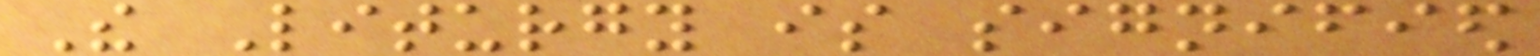The Liturgy is signified
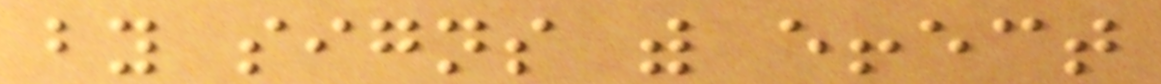by signs with effect
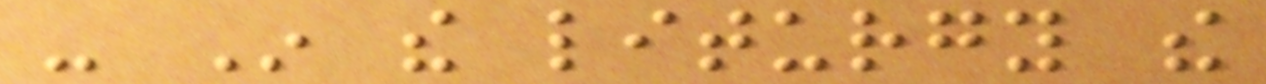- In the liturgy the
